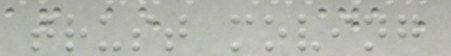trust moving
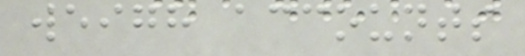weigh accounts
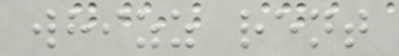whizz rent
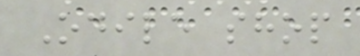Odile shop
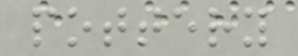pottery
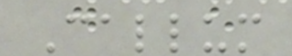Callum
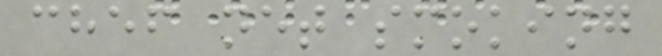chef net smoking
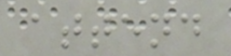attend
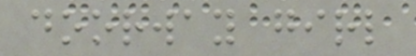doorway girl
